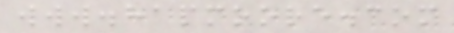www.hapmoore.com
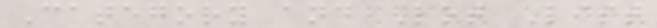Category and Lot List
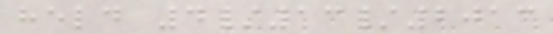held 4/13/2013
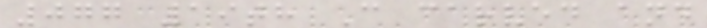077 19th C carved and
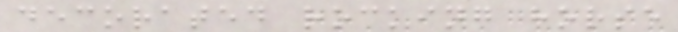decorated rocking horse
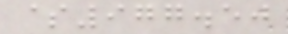$977.50
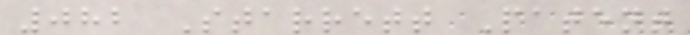082 Starrett Patent
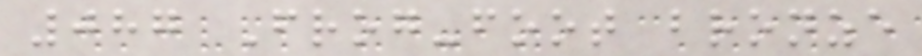087 Frog-foot bronze
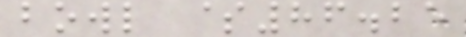bowl $86.25
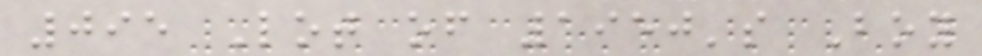095 Lot of 1950's Boy
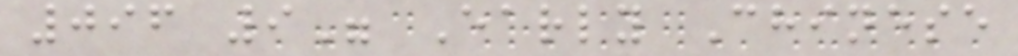096 9" Early Chinese
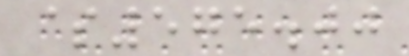$575.00
